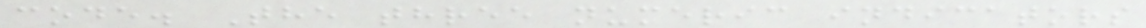code. The three numeric indicators
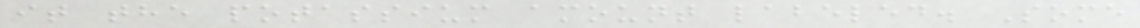it the potassium amount labeled. Some
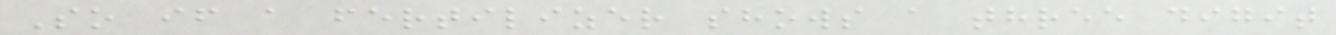So if a fertilizer shows a three digit
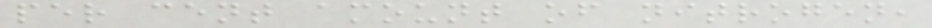per cent amount of nitrogen,
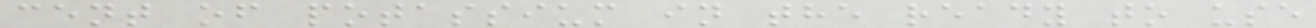cent of potassium in the ready to use
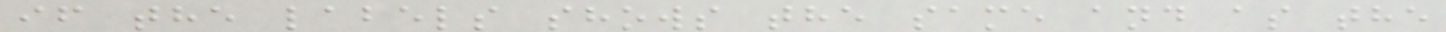if the labels shows the same and as the
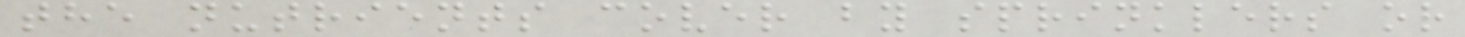the nutrients cover by sprinklers or
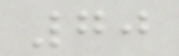70
